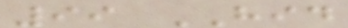99 HID
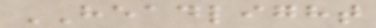HEADLIGHT
